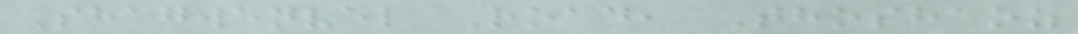Shagwenvel Road, Thoshaoz
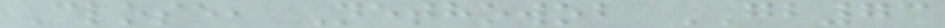Close, Nethowob GB73
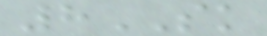8SK
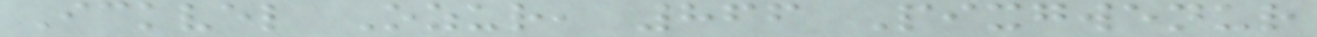Ickvel Ozur, 866 Pixgwenur
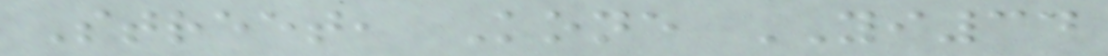Street, Kone YI34
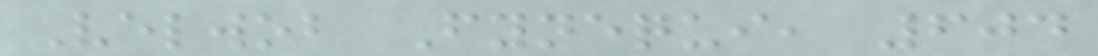Velwob Fynequi, 604
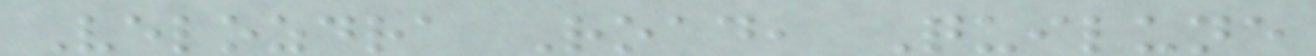Velozdra Road, Quilune
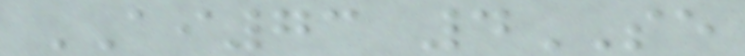AI73 4SE
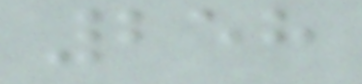258
